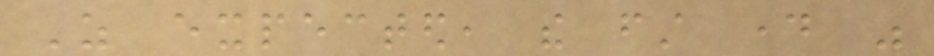As expected, the first day was
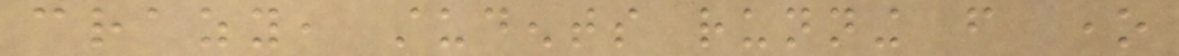crazy, students running from one
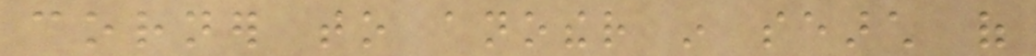corner to another in search of
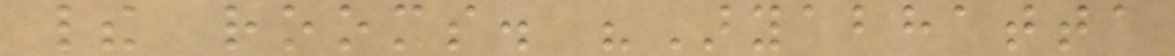their rooms. "Aryabhatta
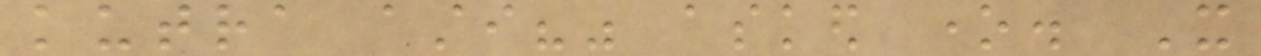kutra asti?" asked one. It
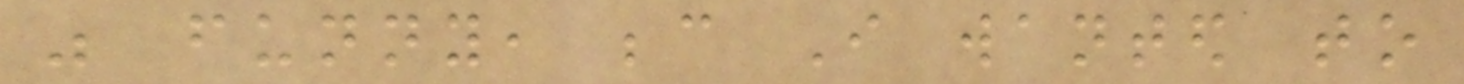was funny, because I wanted to
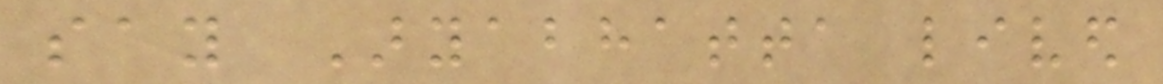say Aryabhatta lived
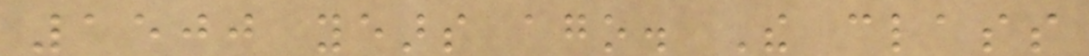1500 years ago. The class
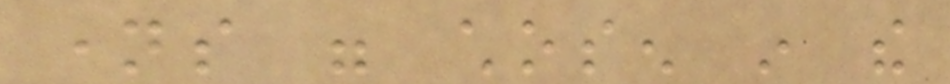names were chosen in the
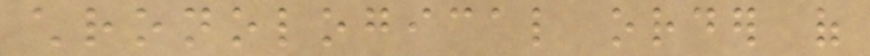chronological order of
